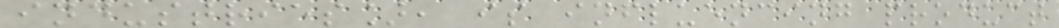industries], is influencing product
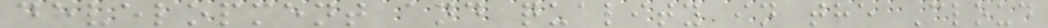development and quality in the Cloud
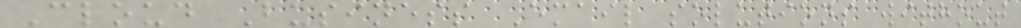Cloud Business Email solutions without
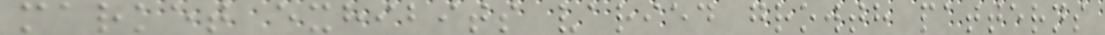market exhibits varied growth patterns
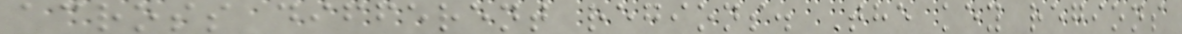across different regions. The key regions
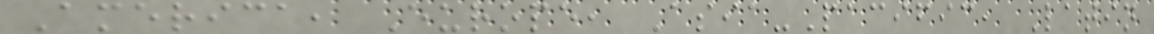America, Europe, Asia-Pacific, Latin
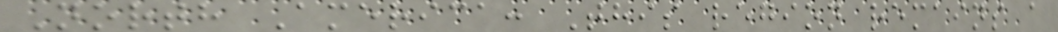North America: This region remains a
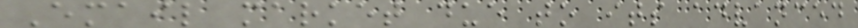Email market due to its advanced
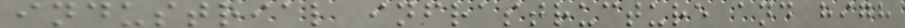industrial infrastructure and high
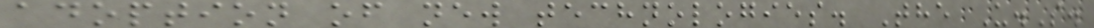adoption of new technologies. The U.S.
